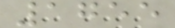1755
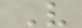V
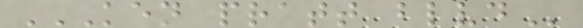KEN PRATT BLVD
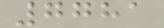7781
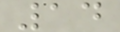14
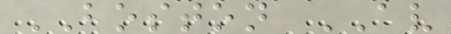BOSTON AV
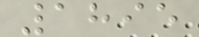1895
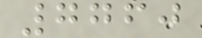7760
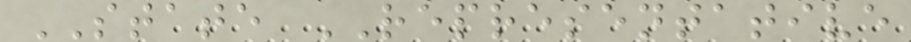STATE REPRESENTATIVE
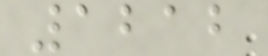1212
